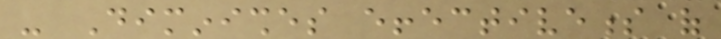- Diminishes effectiveness of
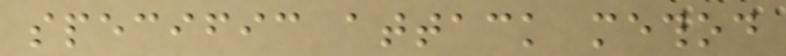specific attack method
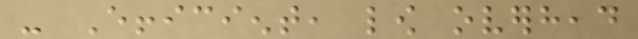- Efficient, low overhead
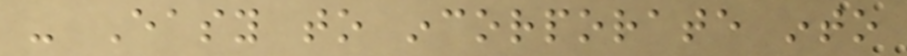- Easy to incorporate into
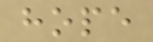hope
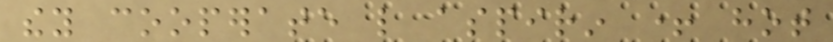they cooperate like aspirin + hot
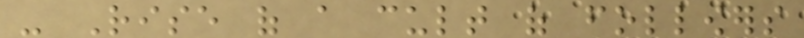- Rise of a cult of followers
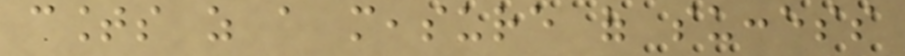counts as a measure of success
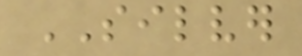SILVER
